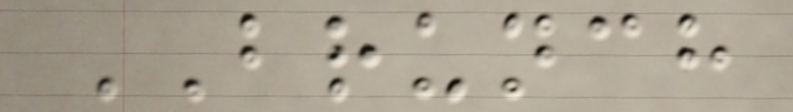BRUNCH
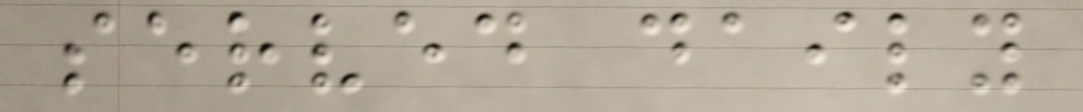served daily
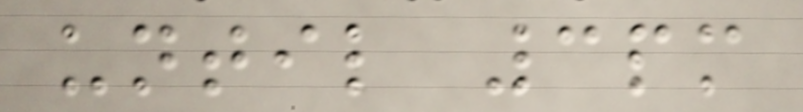until 3pm
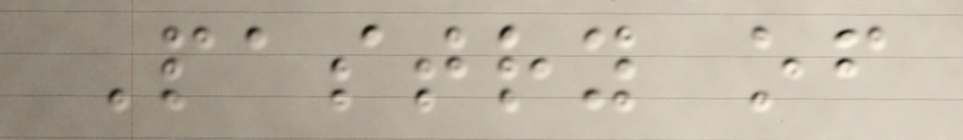Pastry of
